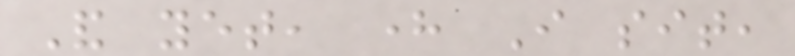And yet, here I sit,
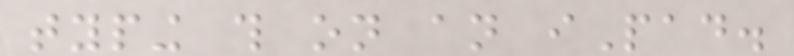typing this on an iPad.
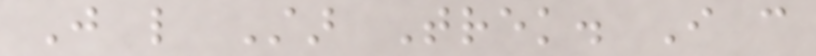Just like Star Trek. I can
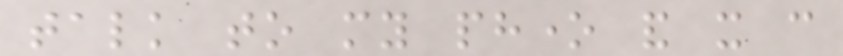talk to my phone and it can
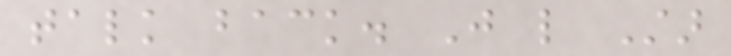talk back. Just like Star
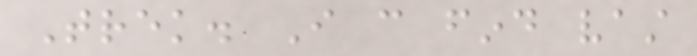Trek. I can find vast
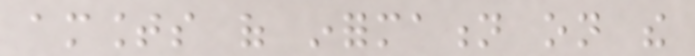amounts of information on the
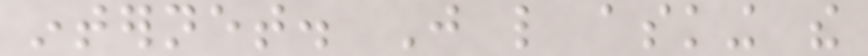internet. Just like asking the
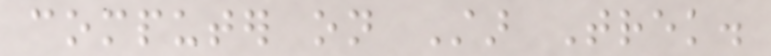computer on Star Trek.
